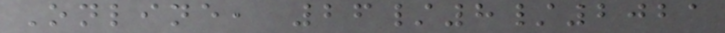Online, 26/8/2021
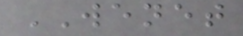WENET
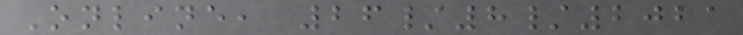Online, 26/8/2021
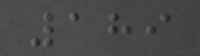189
